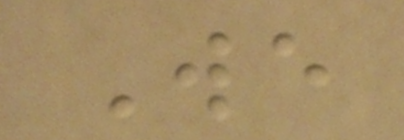We
